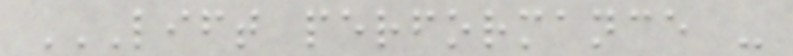LIFT PERFORMANCE -
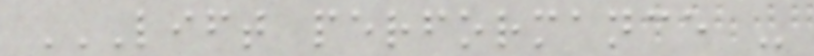LIFT PERFORMANCE -
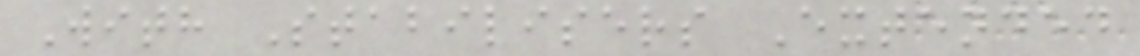With Stabilisers Extended
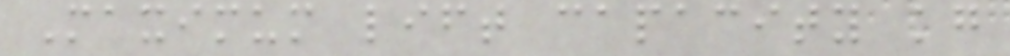Maximum lift capacity kg
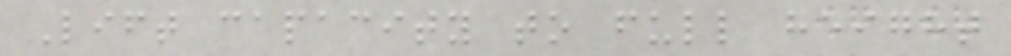Lift capacity to full height
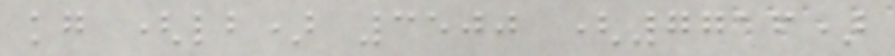kg (lb) 3500 (7716)
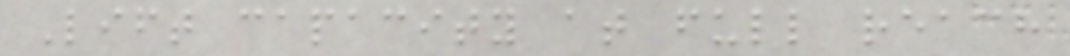Lift capacity at full reach
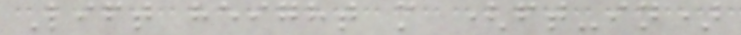Lift height m (ft-in)
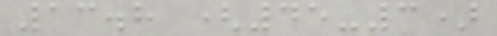13.8 (45-3)
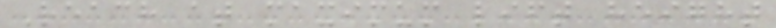Reach at maximum lift height
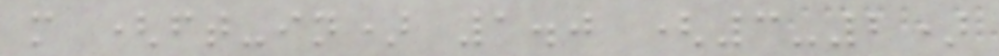m (ft-in) 1.0 (3-2)
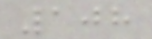108
